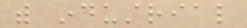with industrial
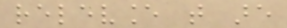relevance that are
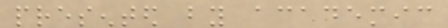presented by academic
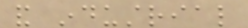and industrial
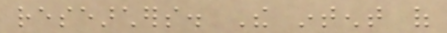researchers. The intent of
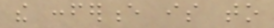the conference is to
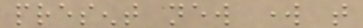present new work that
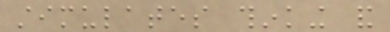stimulates thinking and
